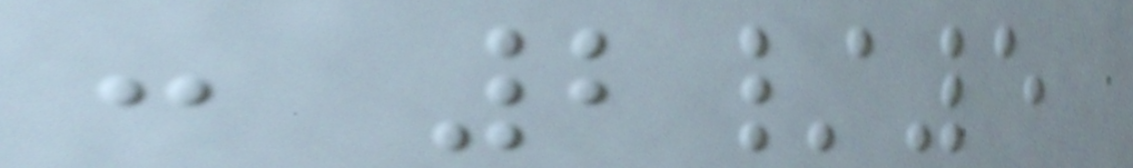: 2/5
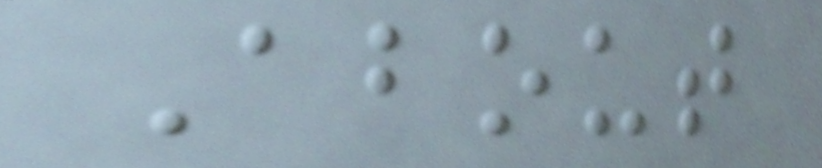About
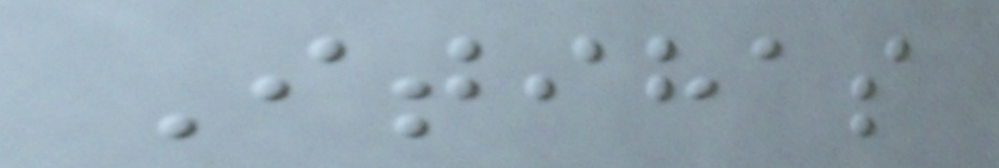Itihas
